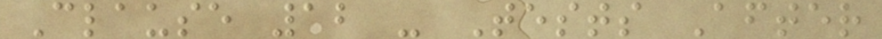Clause 12 - Tests After
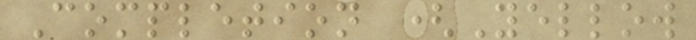Completion (Yellow
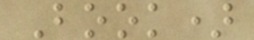Book)
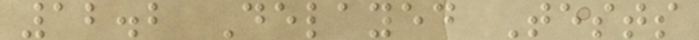12.2 Delayed Tests
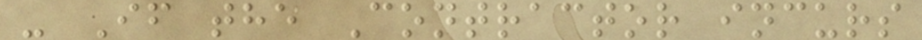- If the Contractor incurs
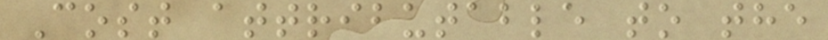Cost attributable to the
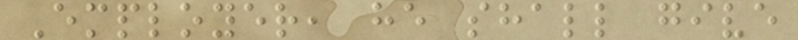Employer, he shall give
